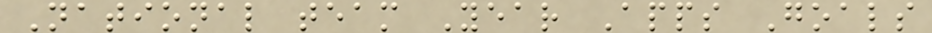National team Year Apps Goals
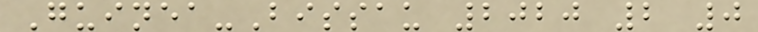Guinea-Bissau 2020 2 0
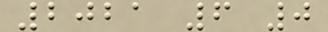2021 6 0
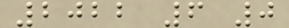2022 6 0
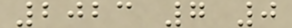2023 7 0
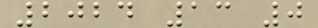2024 13 0
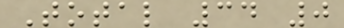Total 34 0
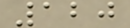120
